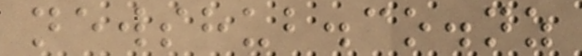newshub.co.nz
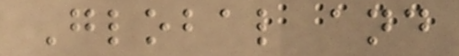Global and
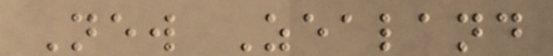New Zealand
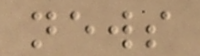news
